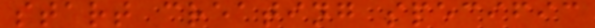start creating specific
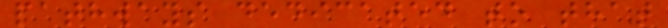pathways dedicated to that
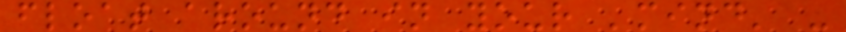float around in your 'mind' -
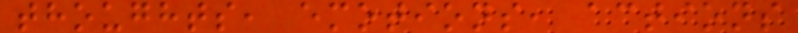thoughts, emotions, actions
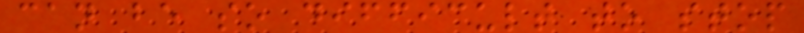can be so difficult to stop
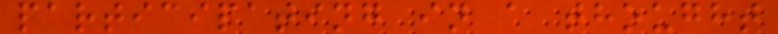participating in a thought
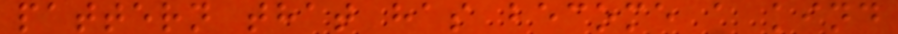pattern that has become a kind
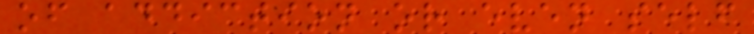of addiction or even self
